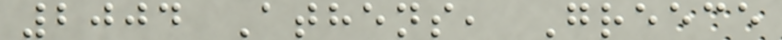2004 Athens, Greece
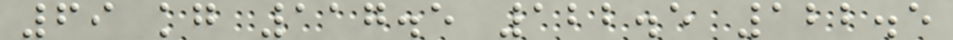69 kg 117.5 122.5 122.5
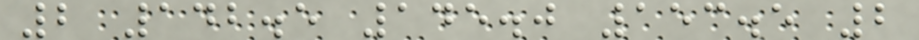2 142.5 145.0 153.5 2
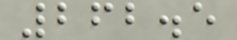262.5
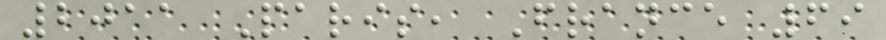2011 Paris, France 69
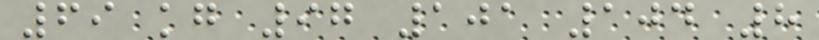69 kg 97 101 104 8
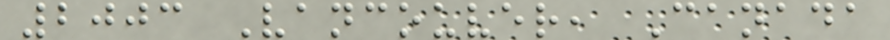2003 Vancouver, Canada
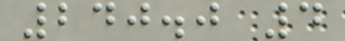240.0 4
